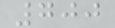700
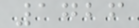1726
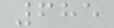685
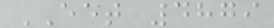EET 4879
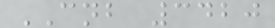CNB 3420
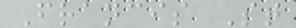Francis St
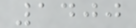1400
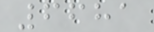6681
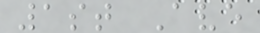1st Ave
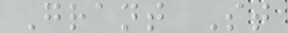Grant St
